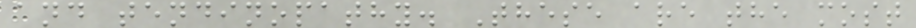and tendinopathy. These are the most
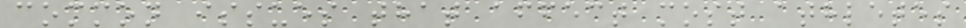common issues that affect most athletes
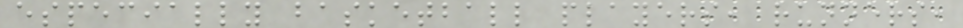especially basketball players, runners,
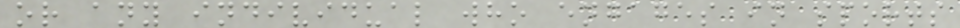or any individual who engages in sports
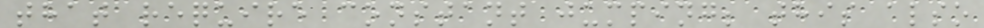that require constant jumping; this also
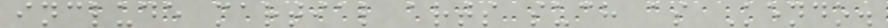include martial arts such as Kendo.
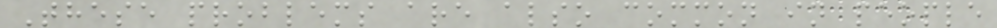These problems are also common in people
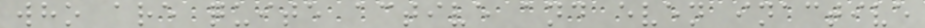who are quite active and even inactive
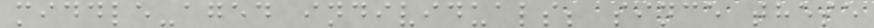middle-aged individuals; since these
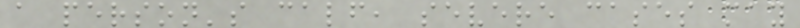a person's calf, severe cases may
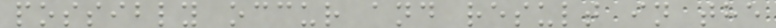possibly occur and result in the
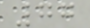77
